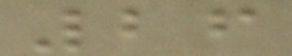26
